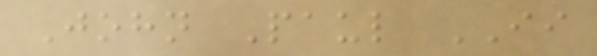John Paul II
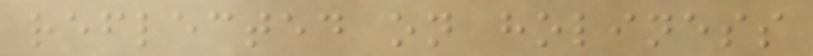reflected on holiness
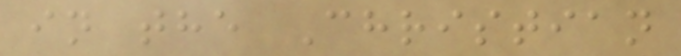in the Christian
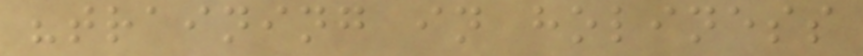"training in holiness
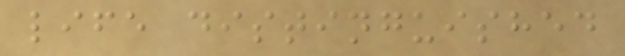life distinguished
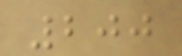200
